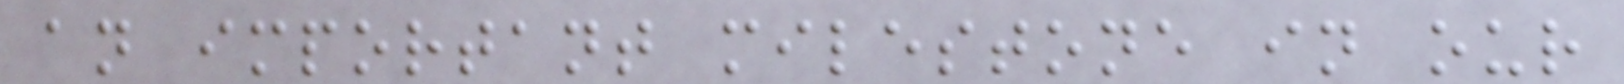an important milestone in our
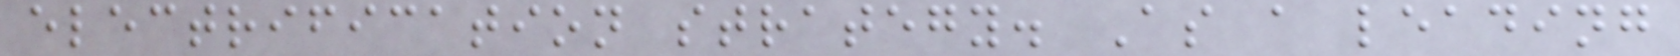electrification strategy. As a leading
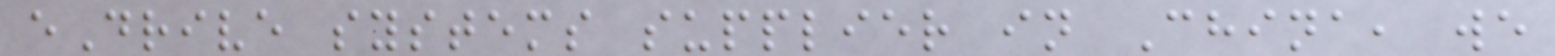eDrive systems supplier in China, we
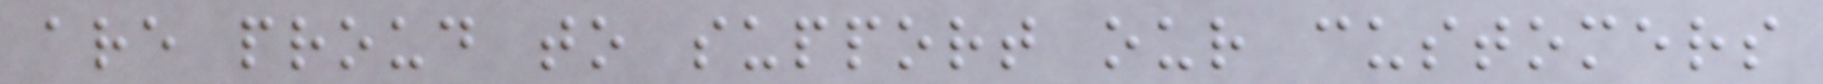are proud to support our customers
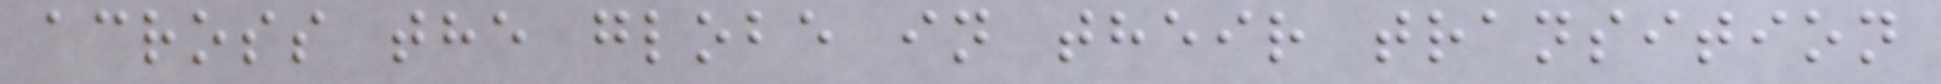across the globe in their transition
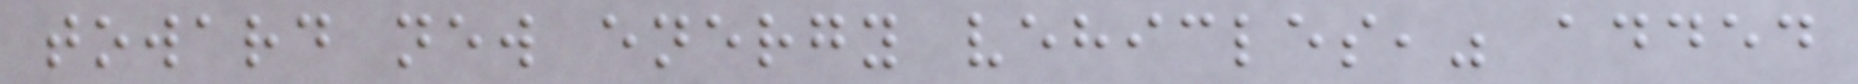toward new energy vehicles," added
